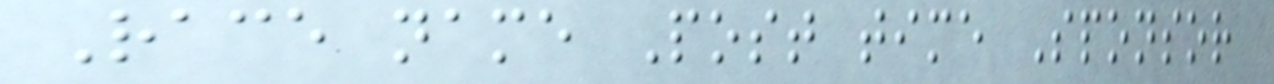Race name Post time Sponsor
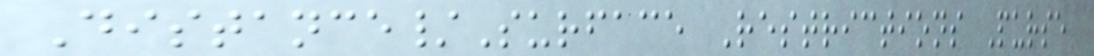Distance/Surface Restrictions Purse
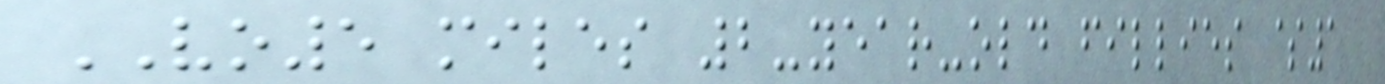VO5 miles 2-year-old fillies $1
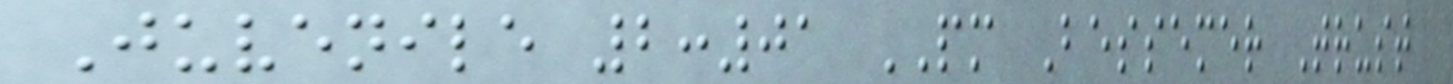Juvenile 2:01 PM Bessemer Trust
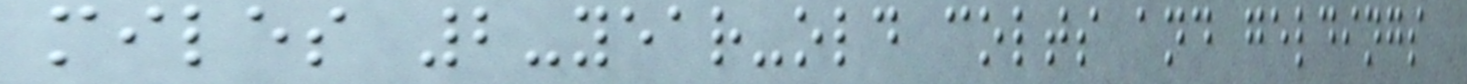miles 2-year-old colts and geldings
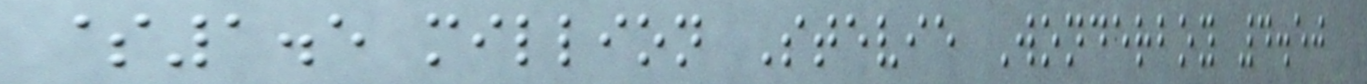$1.5 million Stevie Wonderboy 4.50
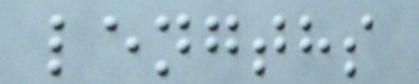lengths
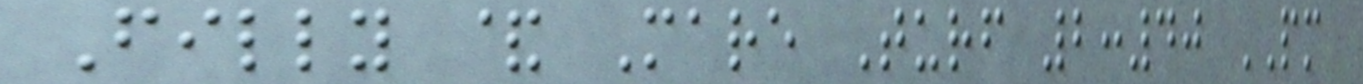Filly & Mare Turf 2:40 PM
